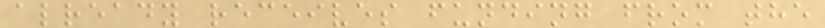already receives funding from the
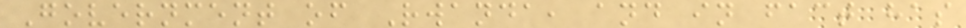Government of Rwanda, and in fact has
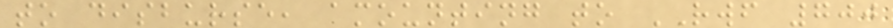to disburse, amounting to RWF 700
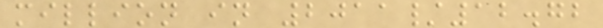million in 2011/12.72
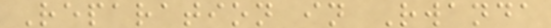Reparation in Rwanda
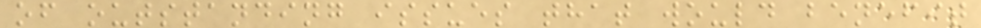of outstanding issues that would benefit
